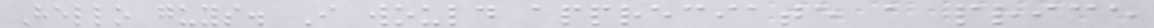Hello guys. I would appreciate a price
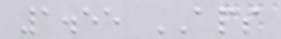1.55 APS
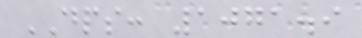DPS: 1071.9
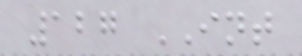127 INT
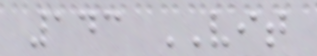143 VIT
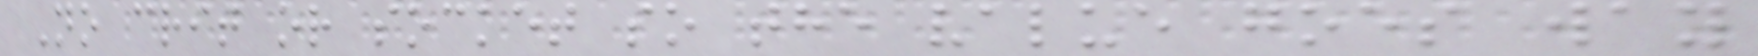No crit or socket so the value goes way
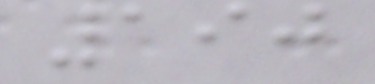190
